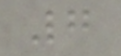7
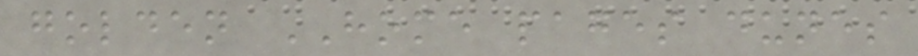golden HOME pages dunes
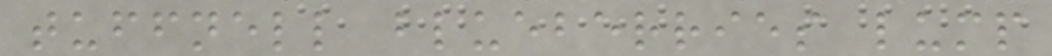tuffnell blueberries lump
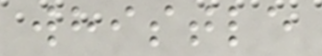whistle
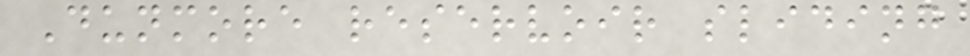Dunmore reservoir sliding
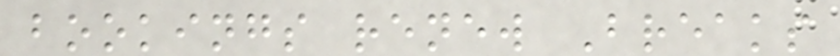bookings renew Breaks
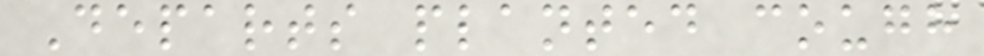Departs planted cough
